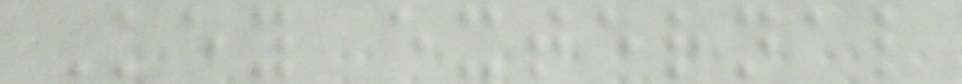Key external
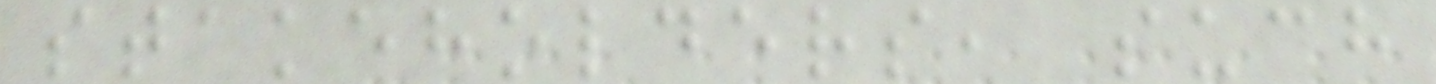stakeholders, such
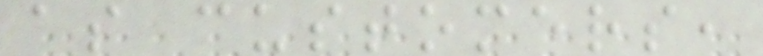as customers,
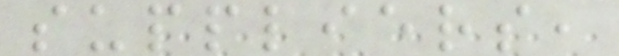suppliers,
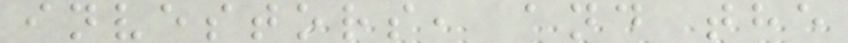investors, and the
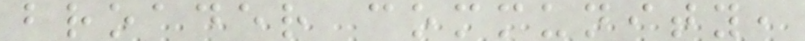broader community,
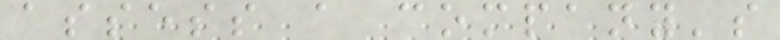assess a company's
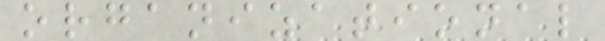organizational
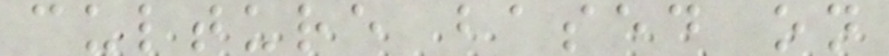culture based on
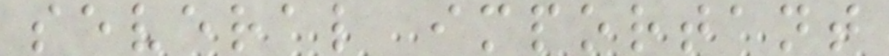several important
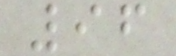96
